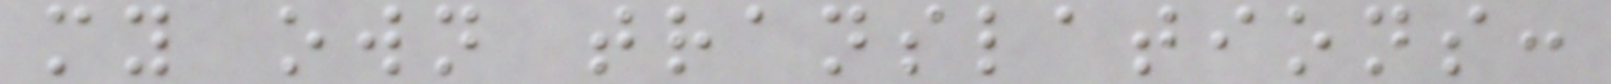my own translations:
